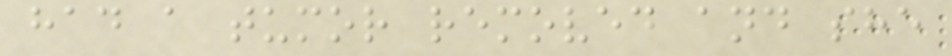had a tumor removed and she
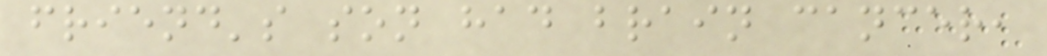friend's son had brain cancer,
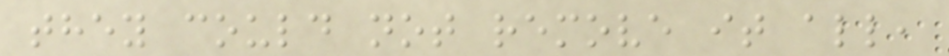they could not remove it all,
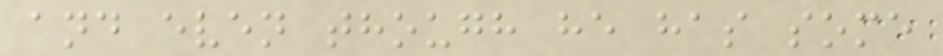and even though he has some
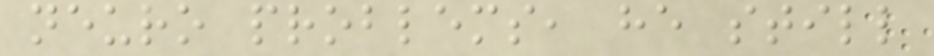neuro problems, he still
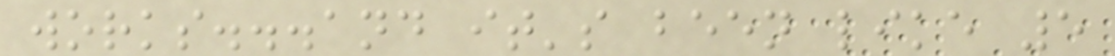works...and it's been like 5
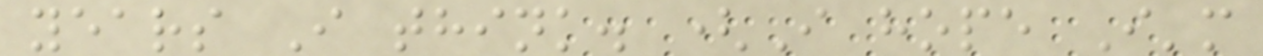years I think. (I hope I'm
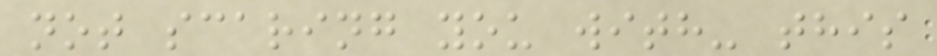not scaring you with- this
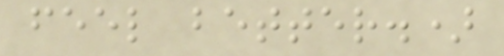feel better.)
